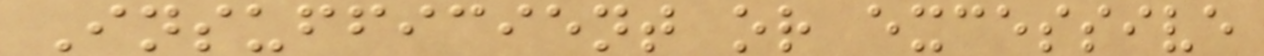Insufficient or excessive
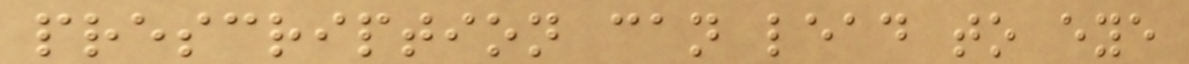prescription can lead to eye
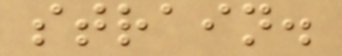strain.
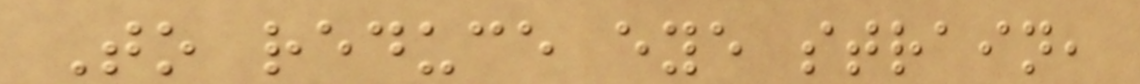To reduce eye strain,
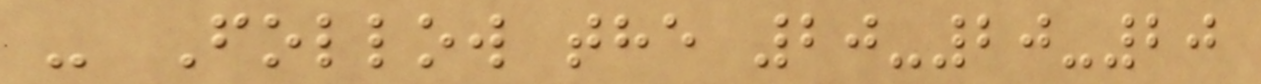- Follow the 20-20-20
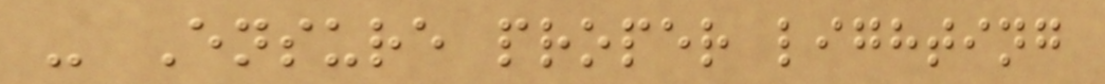- Ensure proper lighting
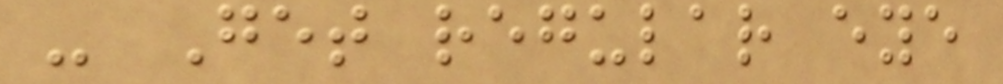- Get regular eye
